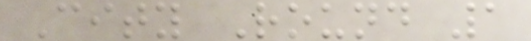City Round 1
